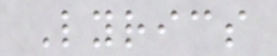Lyrics
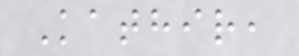Kathir,
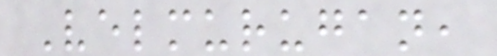Velmurugan,
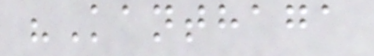"Kanthaga
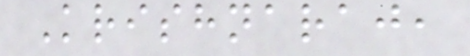Krishnaraj,
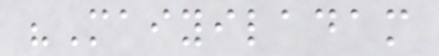"Maiyiladam
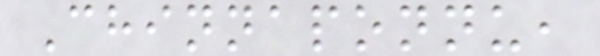Chinnaponnu,
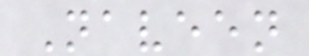Naveen
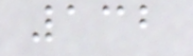132
